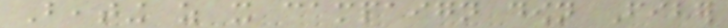Beating as it campaign down Fiber
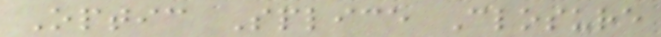Optic Splice Closure
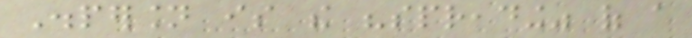Dispersion is the "spreading" of a
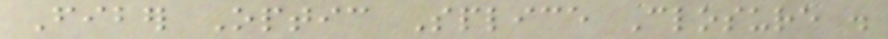Fiber Optic Splice Closure .
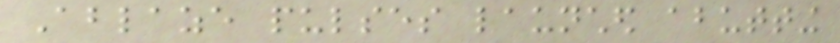Ablaze pulses launched abutting
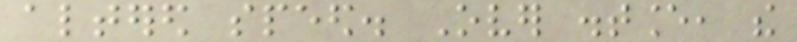altered speed. Over distance, the
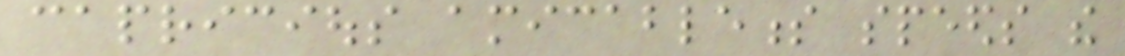capricious amicableness speeds the
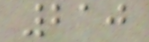210
